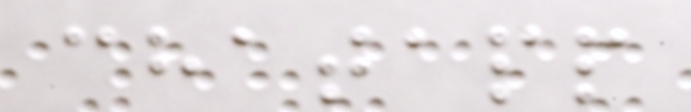chatapp
